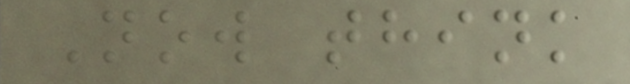Now think
